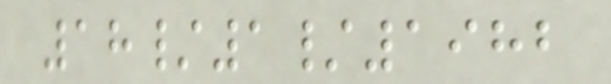18/1/1982
